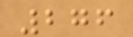276
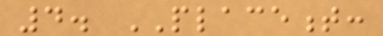4. PLACEMENT:
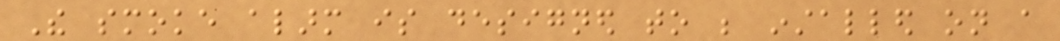The smoke alarm is designed to be installed on a
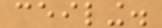ceiling.
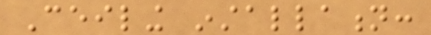Ceiling installation:
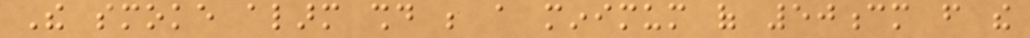The smoke alarm should be a minimum of 50cm from the
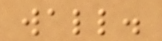wall.
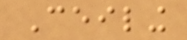Ceiling
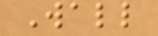Wall
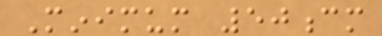Minimum 50cm
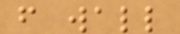from wall
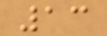13
